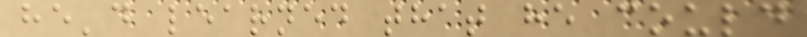he'd learned that he could
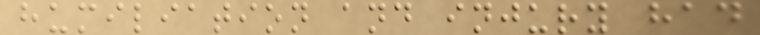humiliation and injury had
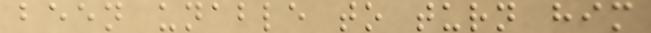been unable to turn him
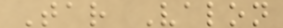Tar Valon
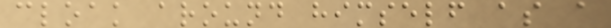cloak around himself as a
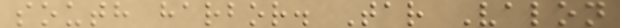south harbor. Tar Valon
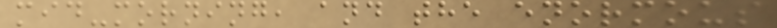mid-morning, and the enormous
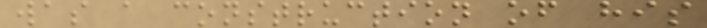was a construction of his
